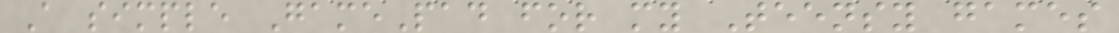A simple GamePad for my Teensy games
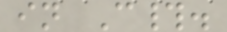in C#.
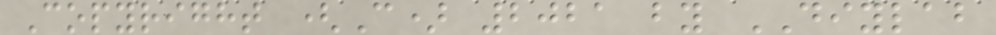Copyright (C) 2021 by DIYLAB
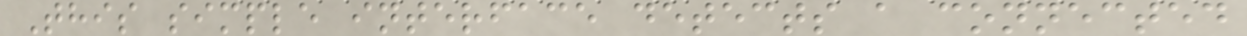This simple interface detects a connected
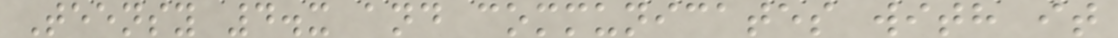Teensy 4.x and communicates with it
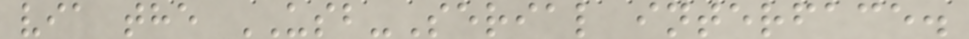via the USB-Serial interface.
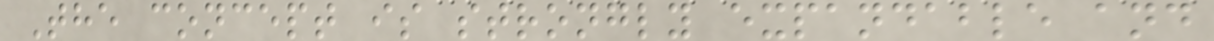The concept is strongly expandable and
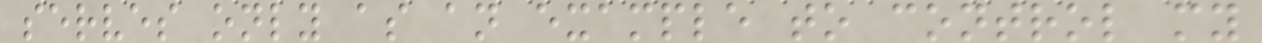serves only as an example to control my
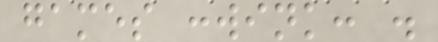games :wink: .
